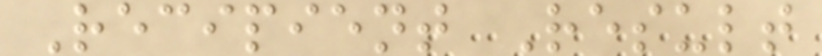Recipient Result
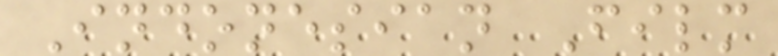Indonesian Film
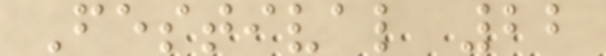Festival 22
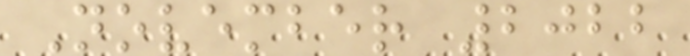November 2022
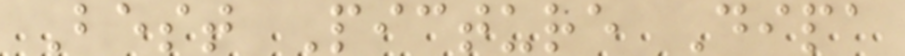Best Picture Dipa
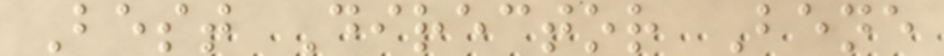Best Director Bene
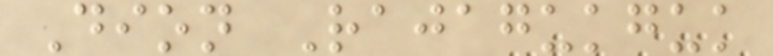Dion Rajagukguk
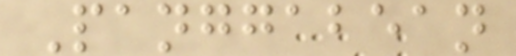Panggabean
